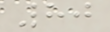80
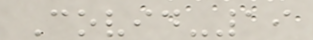Covid-19
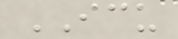ICU
